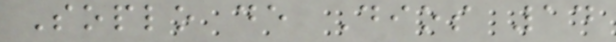Soplo de Dios 14
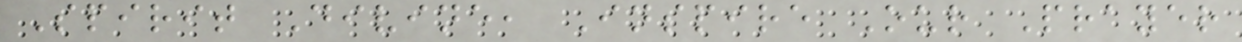Spirit Divine, Inspire Our Prayer
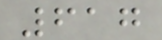617
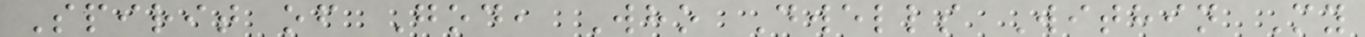Spirit of God, Who Dwells Within My
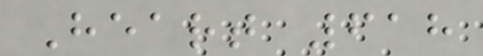Heart 618
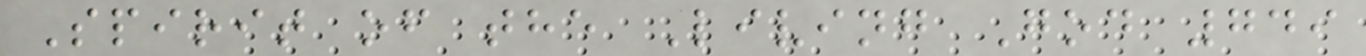Spirit of the Living God 749
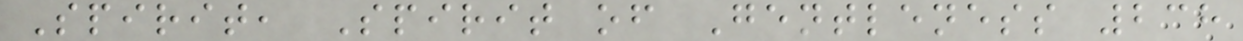Spirit, Spirit of Gentleness 238
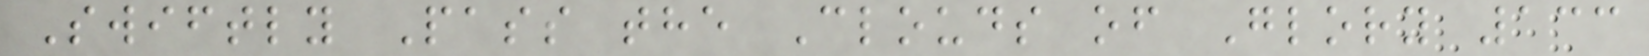Swiftly Pass the Clouds of Glory 133
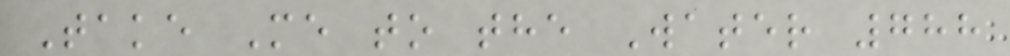Take Me to the Water 788
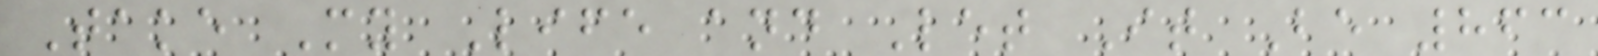Take My Life and Let It Be 863
